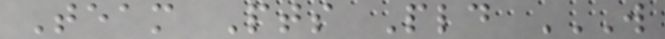Team Pts Pld W
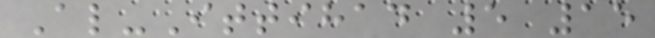Al-Ittihad 5 15
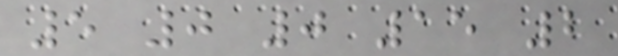5 0 0 15 2
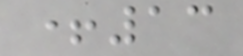+13
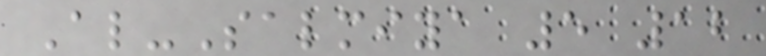Al-Salmiya 5 12
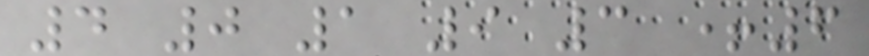4 0 1 9 3 +6
